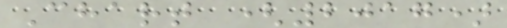Chart (2017)
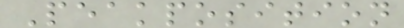Peakposition
